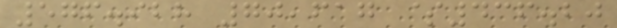576.928 70,617 $436.20
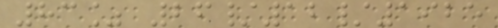83% 26/12/1925
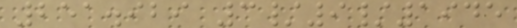251.929 3/9/1945
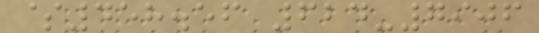$458.56 624-7906
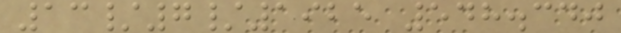13/7/1925 548.340
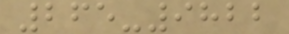265-9822
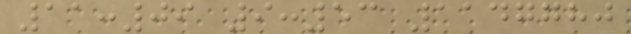11:09 9:53 1147780
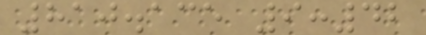810.135 9:42
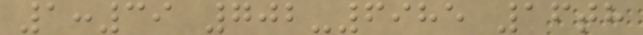1:39 702-6985 16th
